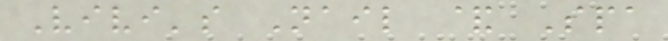Vivi's Nail & Spa
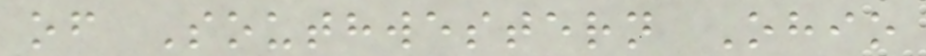of Southwestern Ohio
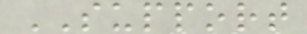SUPPORT
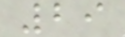29
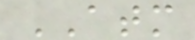ATM
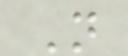N
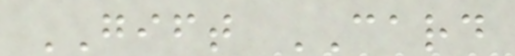GIFT CARD
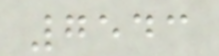7543
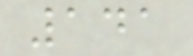141
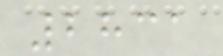2831
